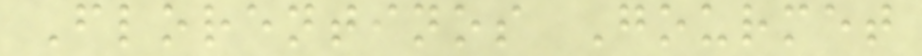Florentinos Gourmet
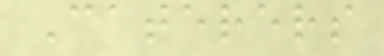Caterers
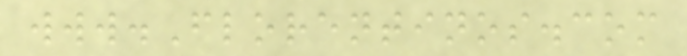www.Florentinos.com
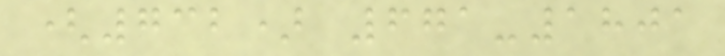(732) 671-1801
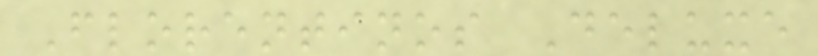Florentinos Deluxe
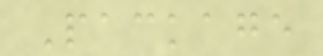Package
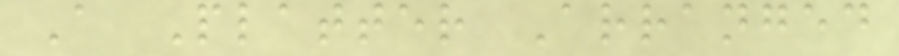A Platter Arranged
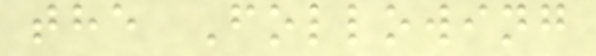the Following
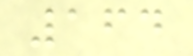164
